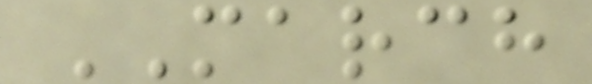MARCH
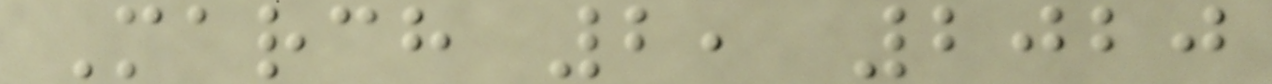March 2, 2020
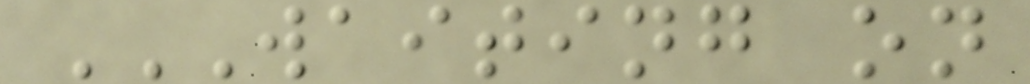WAITING ON
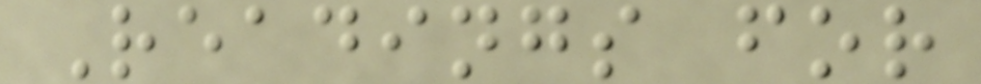Readings for
